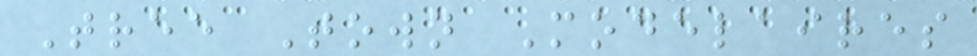Tree Town Modelaires
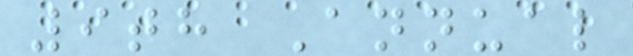9th Annual
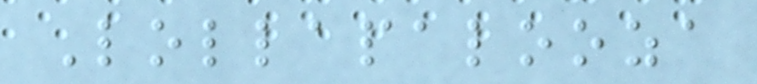Lollapalooza
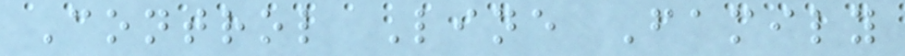Control Line Family
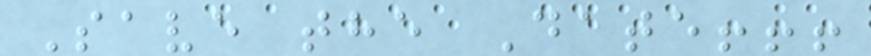Save the Date!!!
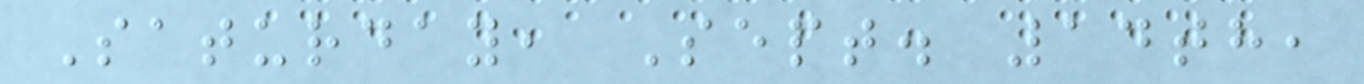Saturday, Sept. 14th,
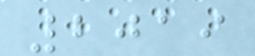2019
